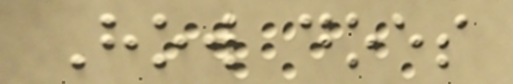How does
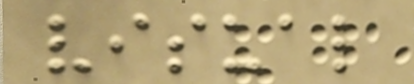visual
